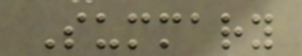Summary
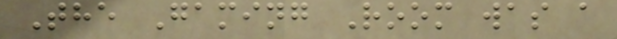The Gaming Room was a
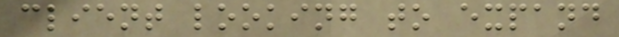client looking to expand
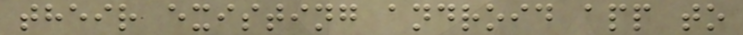their existing android app to
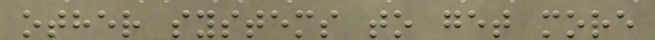other systems to get more
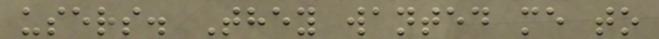users. They wanted me to
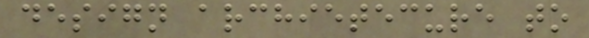design archietecure to
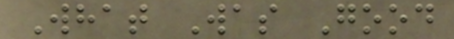What Was Good
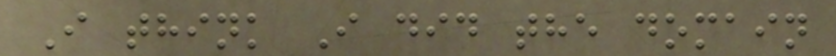I think I did the domain
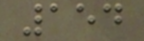154
